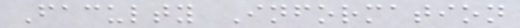Faculty Information
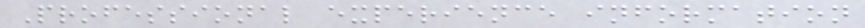Professional experience information
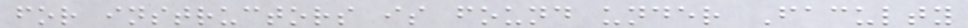for instructors is found under Faculty
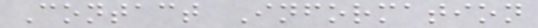Contact Information
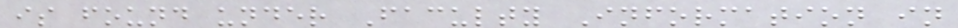is found under Faculty Information in
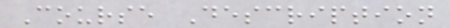Course Description
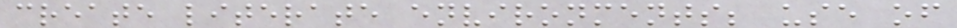create literate environments; use of
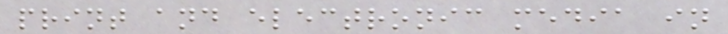print and electronic media in
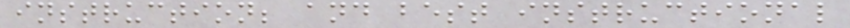instruction; and best instructional
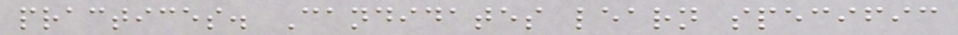practices. Candidates learn specific
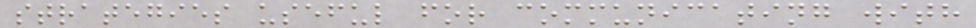strategies useful for communicating with
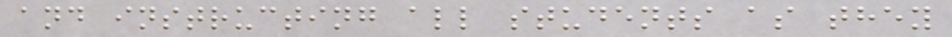and instructing all students as they
